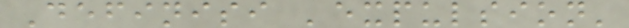Definisi 'expulsion'
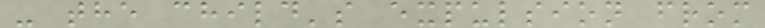- the child's expulsion from
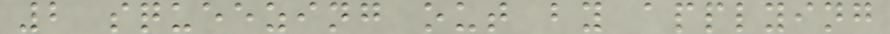2 squeezing out by applying
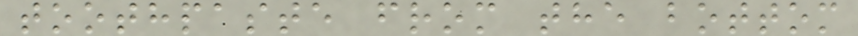toothpaste from the bottom
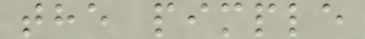the pimple
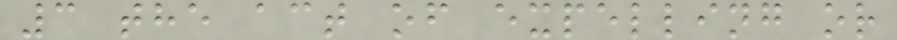3 the act of expelling or
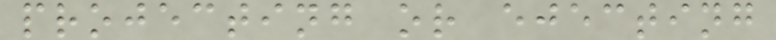projecting or ejecting
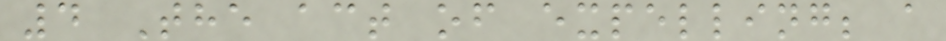4 The act of expelling; a
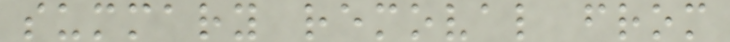summary removal from
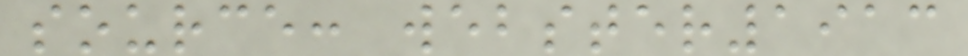source: webster1913
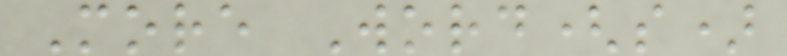More Word(s)
